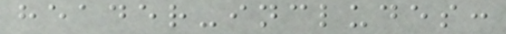header-includes:
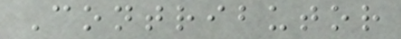Contributor
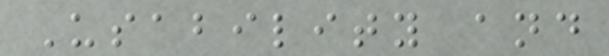Usability and
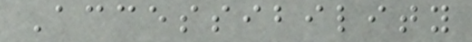Accessibility
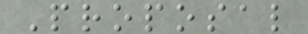Proposal
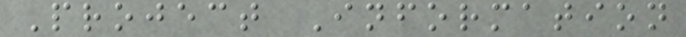Project Information
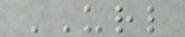URL
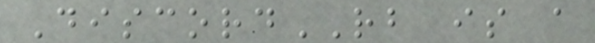DiscordRB is a
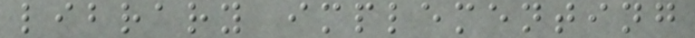library implementing
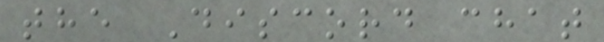the Discord chat
